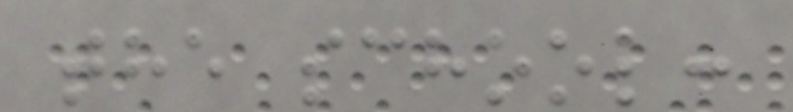the school:
